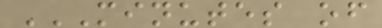MINUTES OF
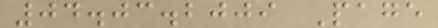04.03.2009 Page
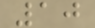10
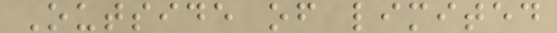Outside of limited
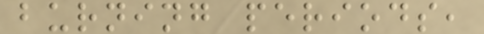burning periods,
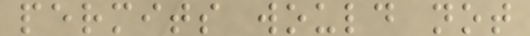permits would not
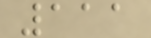111
